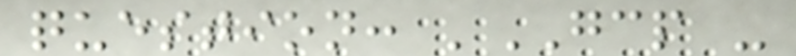question: 'GCP -
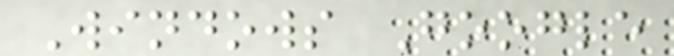Windows Google
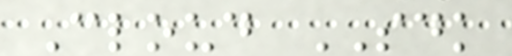Cloud SDK
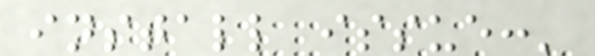install issue:'
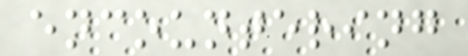encountering
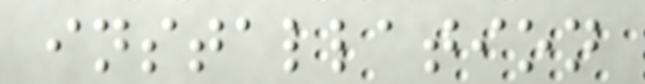installation
